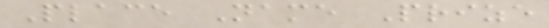Place Name Prize
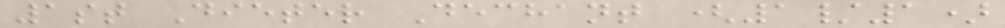1st Dieter Dechant (1/1)
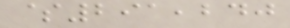$291,240
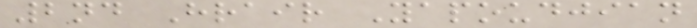2nd Hrair Yapoudjian
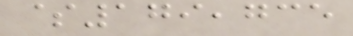$179,735
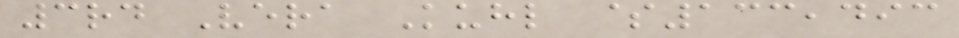3rd Vera Kuhl $133,493
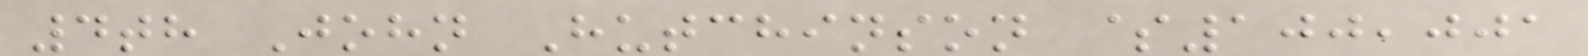4th John Hutchinson $100,001
